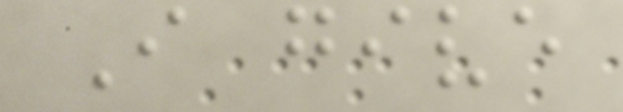I give
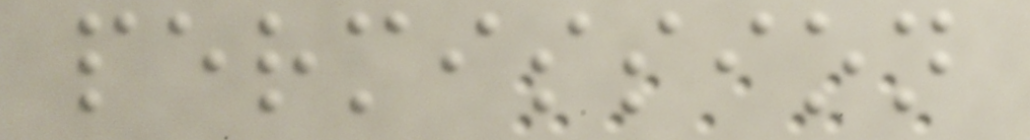permission
